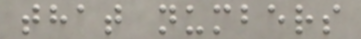that numbers
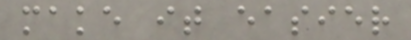make it easier
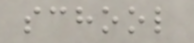school
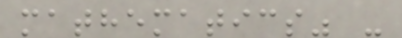mathematics" -
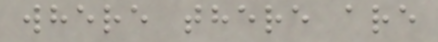where there are
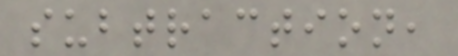subtraction,
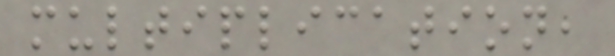multiplication,
